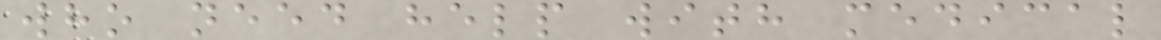who need help with medical
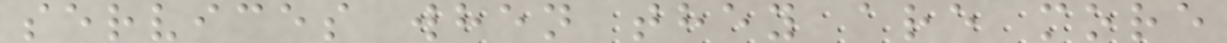services when they are more
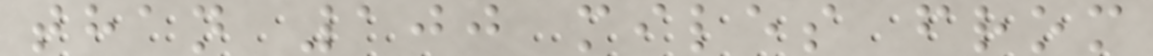than 100 miles from
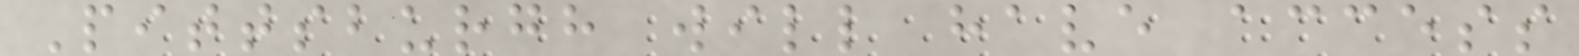Pittsburgh will have access
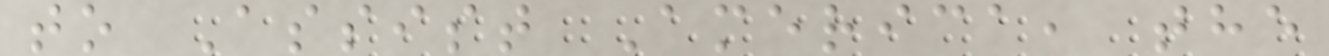to Assist America, the
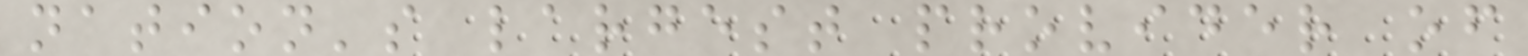nation's largest provider of
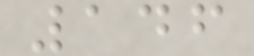146
